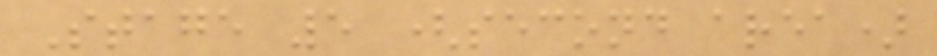Stage 5 (second area)
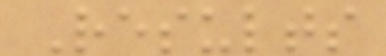Results
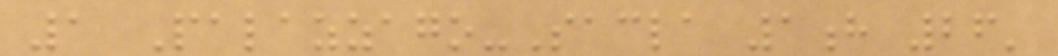1 Palazzago-Sacla 1h 26'
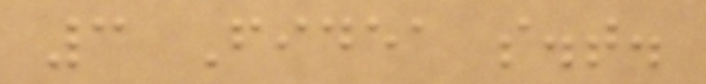3 Fidea s.t.
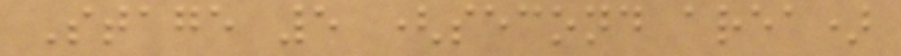Stage 5 (second area)
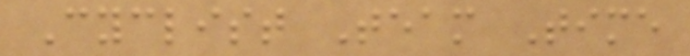Cyclist Team Time
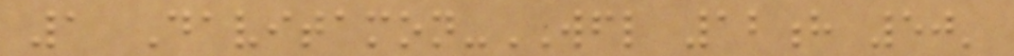1 Davitamon-WFL 12h 50'
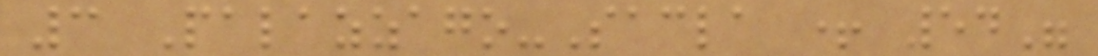3 Palazzago-Sacla + 54"
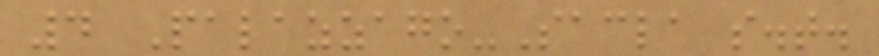4 Palazzago-Sacla s.t.
